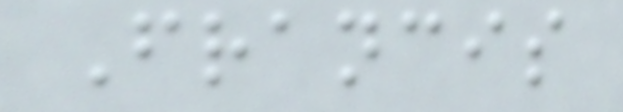Francis
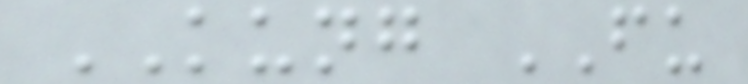KUNG FU
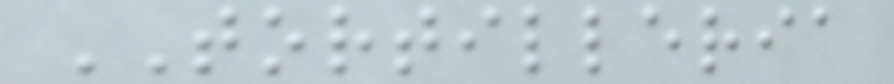TORTILLERIA
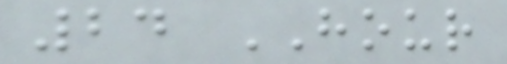24 HOUR
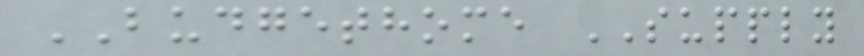BUDGETHOME SUPPLY
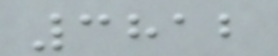3812
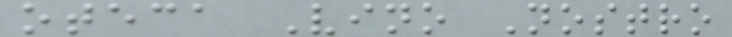oteca Vino Nostro
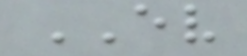EV
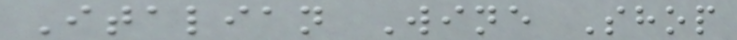Italian Wine Shop
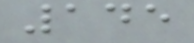145
